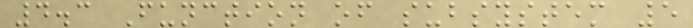4.3 Function of subsystem 5
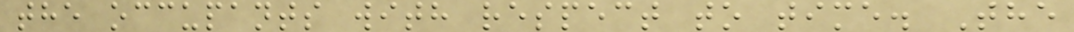the occupants with respect to time. The
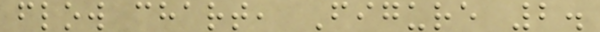flow chart, Figure 2.
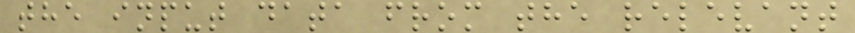the input data from the relevant
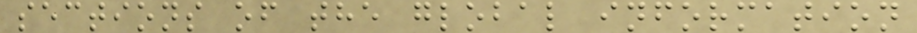sections of the global information
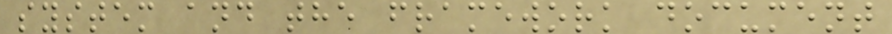system and the framework document
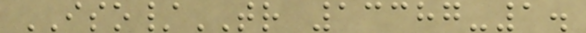ISO/TR 13387-1.
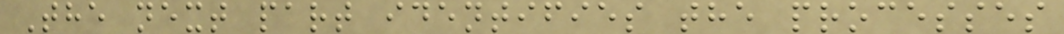The next part identifies the processes
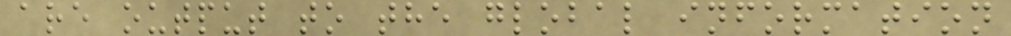are output to the global information
